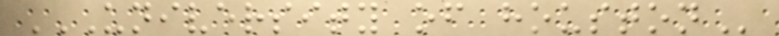UNIVERSITY OF HOUSTON
